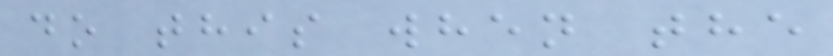do this when the
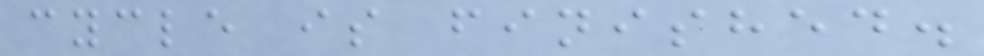cycle is finished.
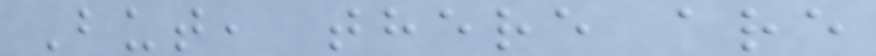But, there are
